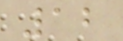12
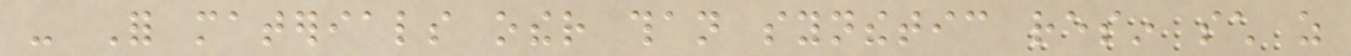- For materials other than synthetic resin such as
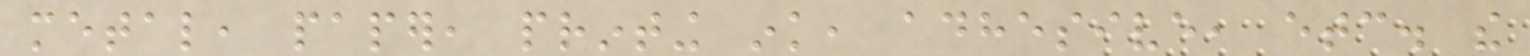metal, paper, printing ink, adhesive, etc. the
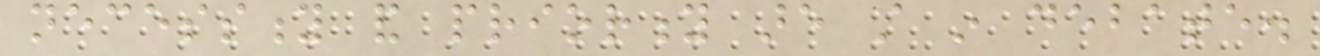necessity and priority are still in debate.
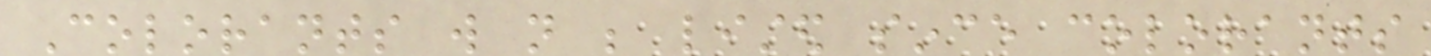Colorants will not be listed since colorants
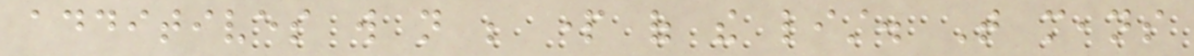additives will not be part of the list. That means
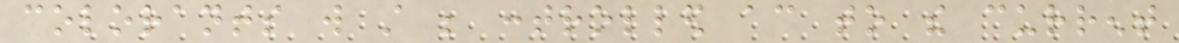colorants will still be controlled according to the current
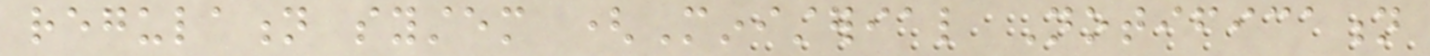regulation system (Ministerial Notification
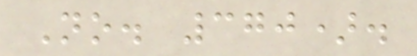No. 370).
